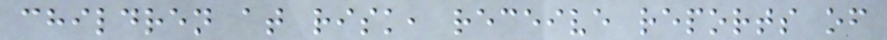children at risk, receive reports of
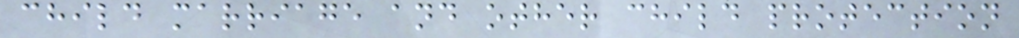child marriage and other child protection
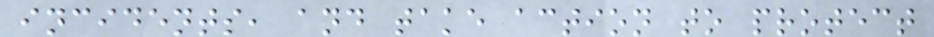incidents, and take action to protect
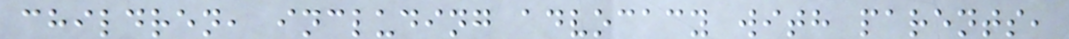children, including advocacy with parents,
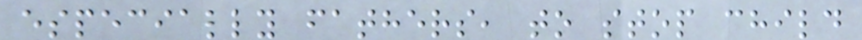especially fathers, to stop child
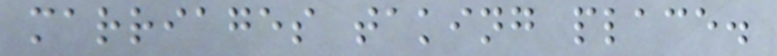marriages taking place.
